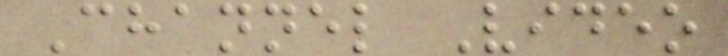Channel Video
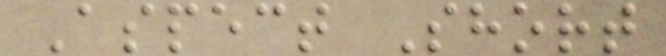Aspect Short
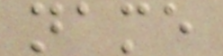name
